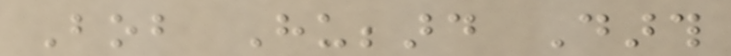Bob Hubbard Darth
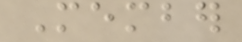Member
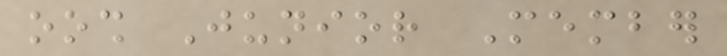oosh Junior Member
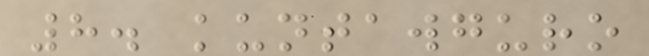8. kuntawguro
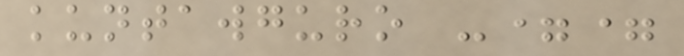kuntawguro -==
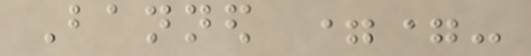Banned ==-
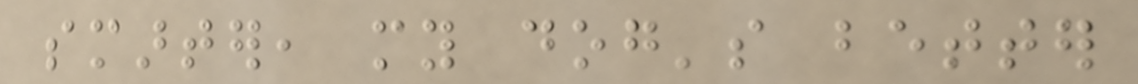smarter, my dog's better
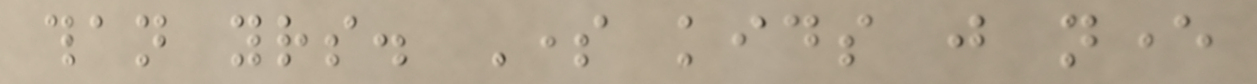than yours. Some kids just never
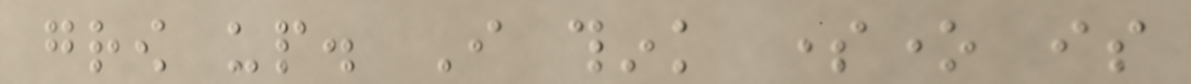grow up. I think someone is
